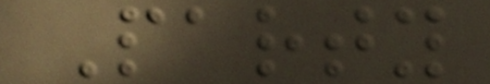Party
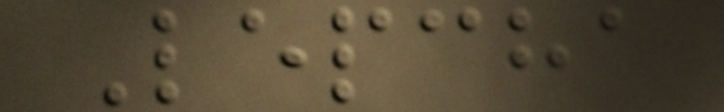Lepcha
